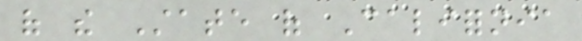of the State of California
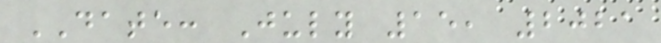DATE: July 15, 2021
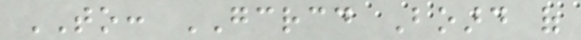TO: GCRCD Board of
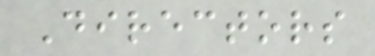Directors
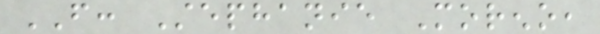FROM: Stephanie Moreno,
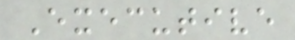Executive
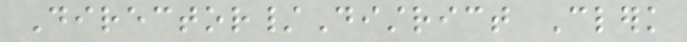Director/District Clerk
